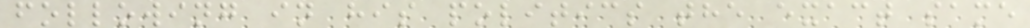following in his politics the exact same
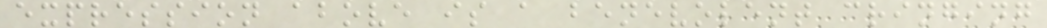expression above is a benevolent cringing
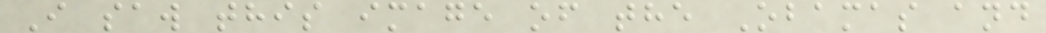I saw this image of the Obamas and
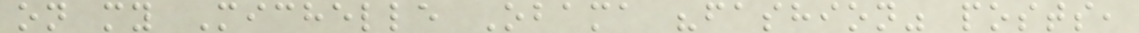on my Michelle Obama "fashion" posts,
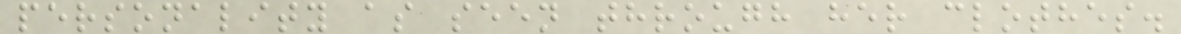personality as seen through her clothes.
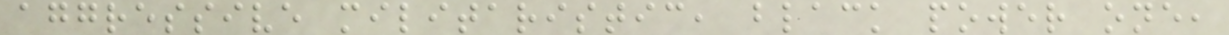aggressive militaristic, black power one,
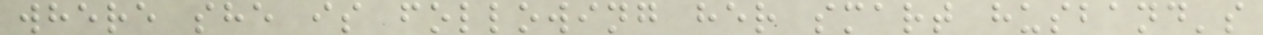where she is following her smart husband's
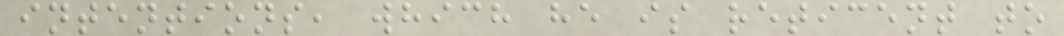intentions, which he is reticent to
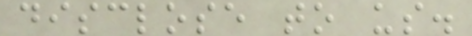disclose to us.
